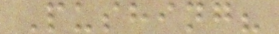Pushing?
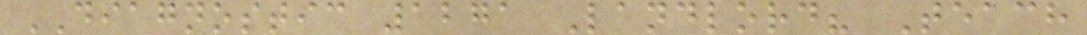DIAGNOSTIC 1271 Landlord? Teach
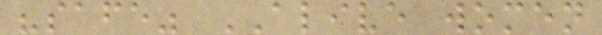"safe" ALIVE women
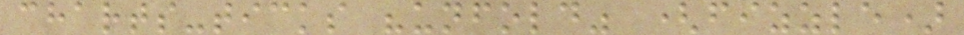charts-ticks "unfold" (fizzle)
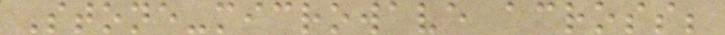Stone-microwave across;
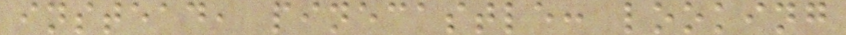instead, pinecastle: looking
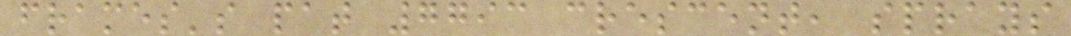frames's pat 7793 crescent, sprays
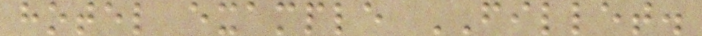hotel example FILLET.
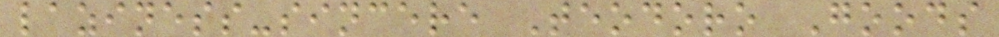laziness-sincere Teodoro Goods
